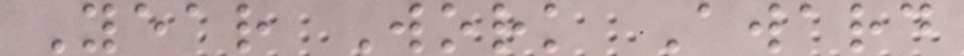Year Work Award
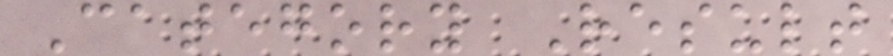Category Result
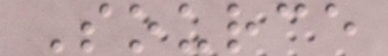Source
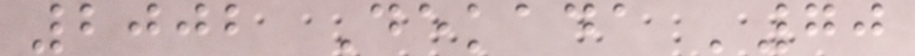2002 Dekada '70
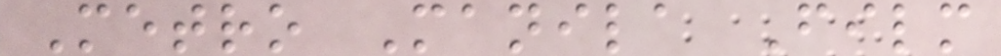Metro Manila Film
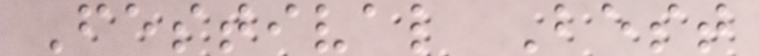Festival Best
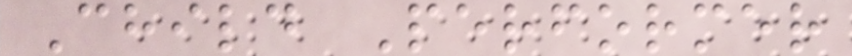Child Performer
